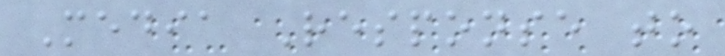Media Response to
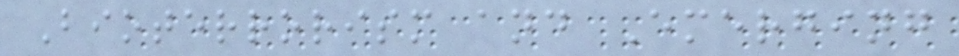Bioterrorism and Emerging
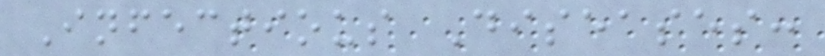Infectious Diseases:
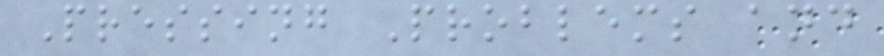Pressing Problems and
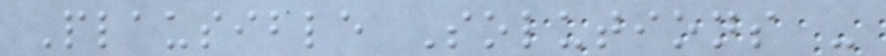Plausible Solutions -
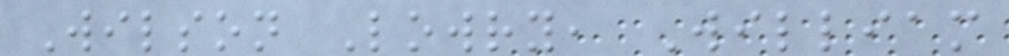Wilson Lowry, William
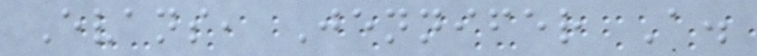Evans, Jennifer A.
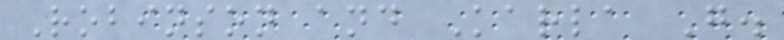Robinson and Karla G.
